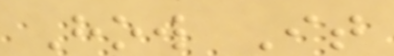How It
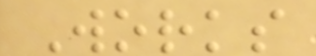Works
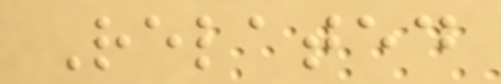Related
